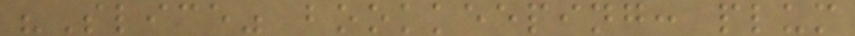"Slice" bookkeeping: plum
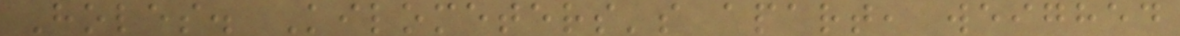Holes. Kilometers's apart, weighed
